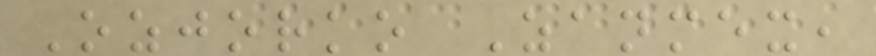Ozjorko Zanmex,
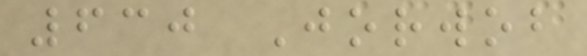630 Jorwob
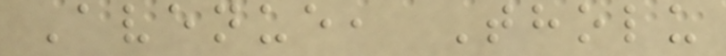Avenue, Tholu
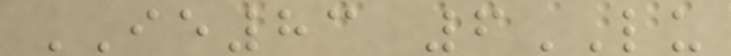IE83 6LU
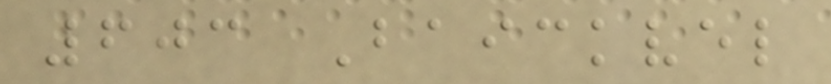603 Baickvel
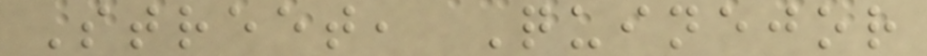Street, Quinejor
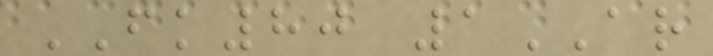FK80 1AR
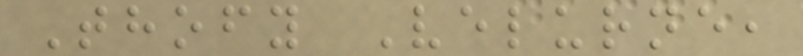Thofy Velurne,
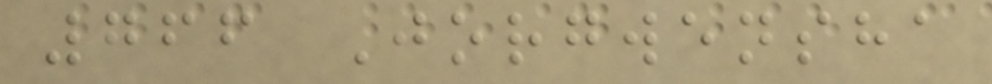766 Jorgwensha
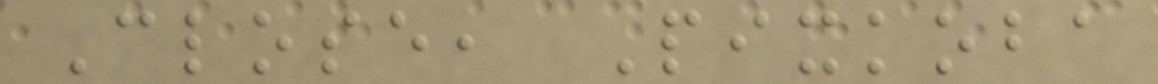Close, Pixkoba
